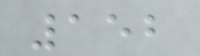152
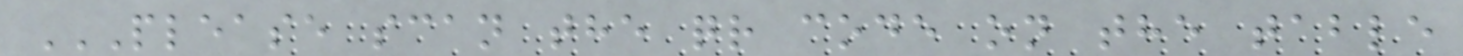PLEASE SCAN THE QR CODE ON THE TABLE
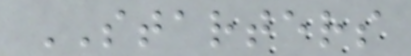STARTERS
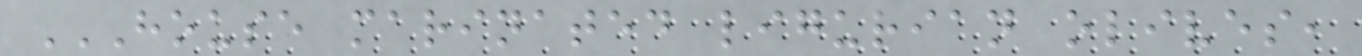HOUSE MARINATED LIGURIAN OLIVES,
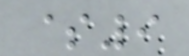$9
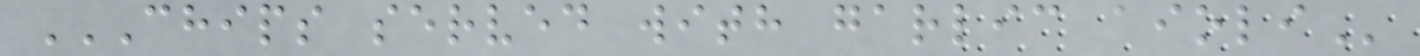CHIPS SERVED WITH GARLIC AIOLI
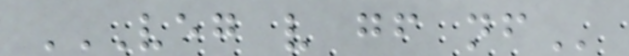VEG V GF NF
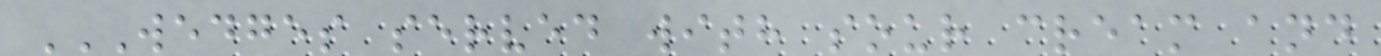WEDGES SERVED WITH SOUR CREAM AND
